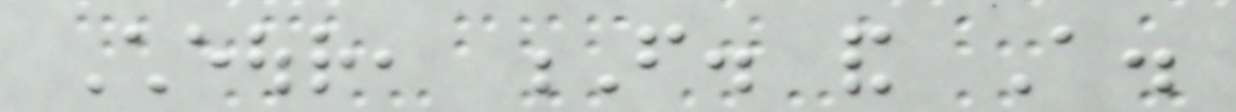Cheour, F. and A.
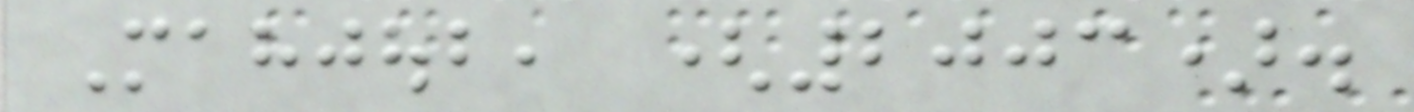Mahjoub, (2003).
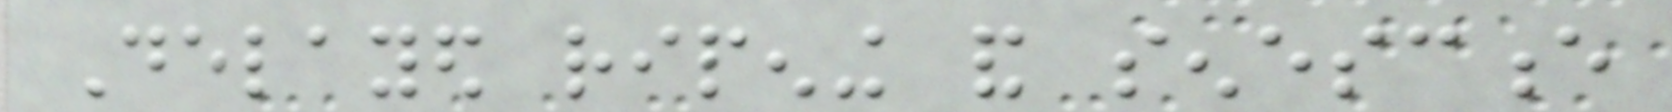Delayed ripening and senescence
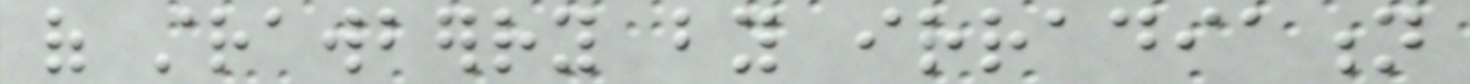of strawberry by irradiation
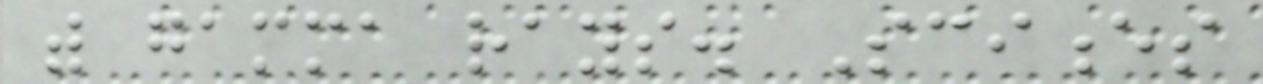with gamma rays. Sciences
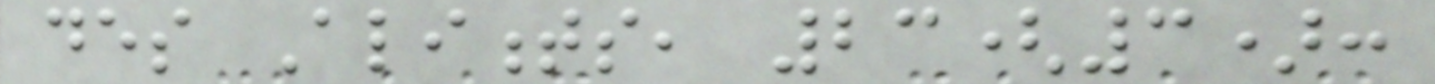des Aliments, 23(3):
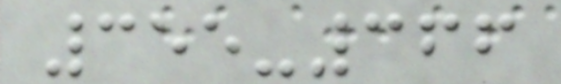355-366
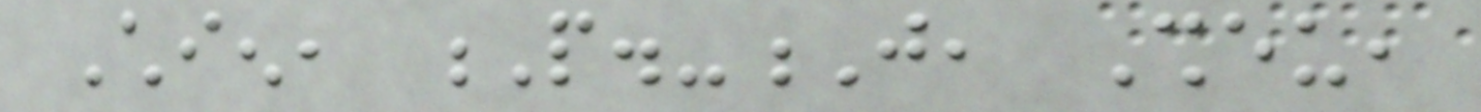Chien, P.-J, Sheu,
